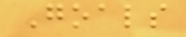Goals
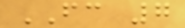FC 7
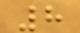8
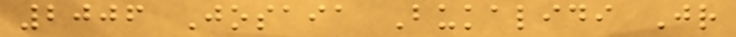2006 Josaia Bukalidi Jr
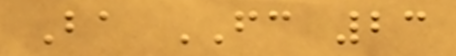Ba FC 23
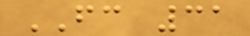FC 31
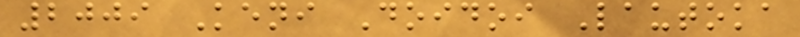2009 Keni Doidoi Lautoka
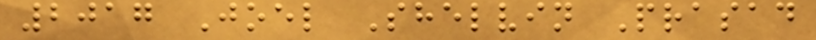2017 Joel Shelvin Prasad
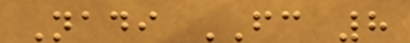Nadi FC 8
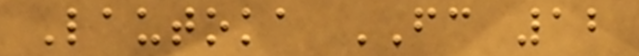Lautoka FC 12
